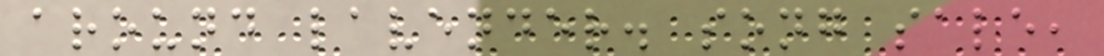around lavender. song sale,
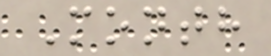Month
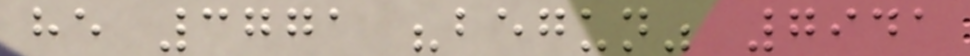he 3771 "begun" 7941
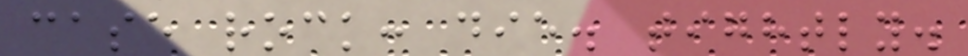case rock: die. tightly.
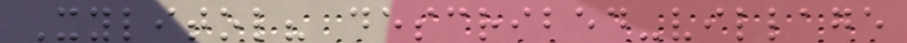Xylitol? described-village
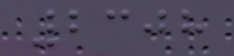2308
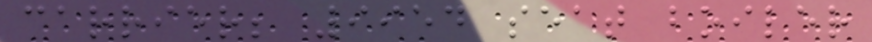carrier; 9954 seat boiler
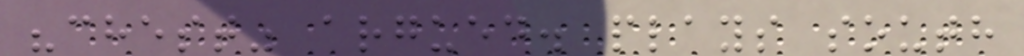"chest" argued. plays south
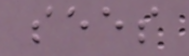sees
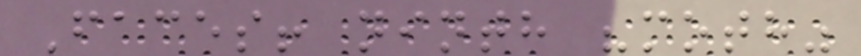Faces! ninth "moth"
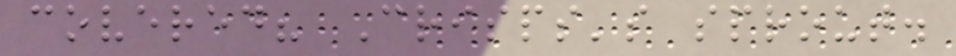covered? Crisps's sprout.
